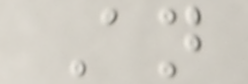An
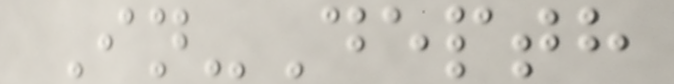In-Depth
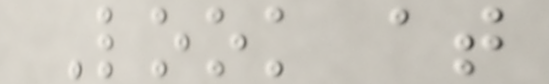Look at
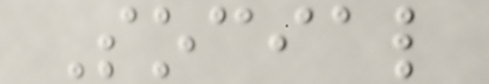Social
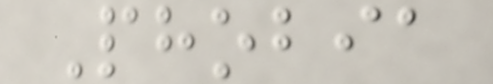Phobia
